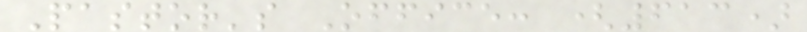Pastor's Office: (613)
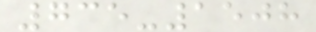735-1508
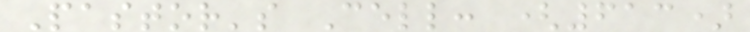Pastor's Cell: (613)
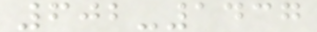602-1437
